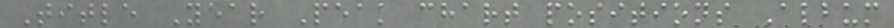Title Year Peak chart positions Album
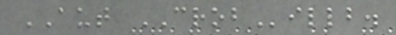AUT CROBillb.
